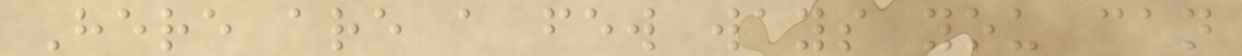Here are a few ways you can
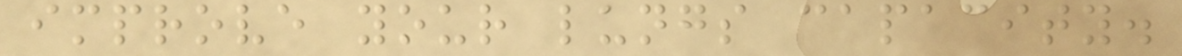improve your lungs capacity.
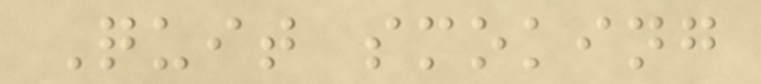Quit smoking
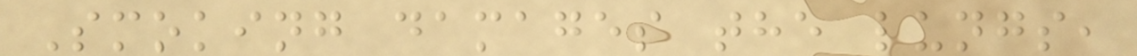Smoking damages the lungs,
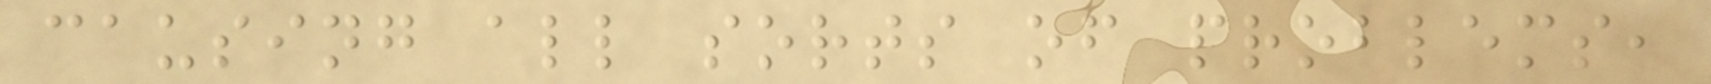causing all sorts of problems,
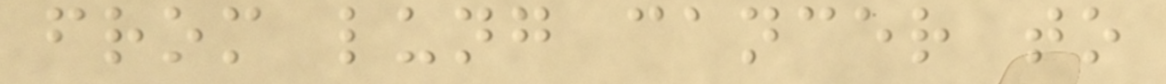from lung cancer to
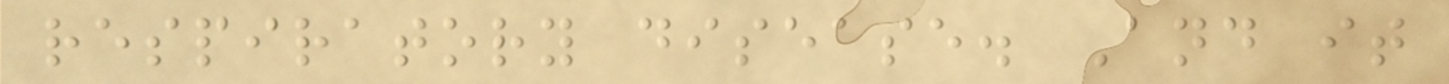respiratory disease. And it
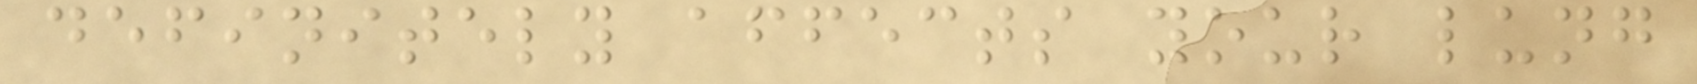definitely affects your lung
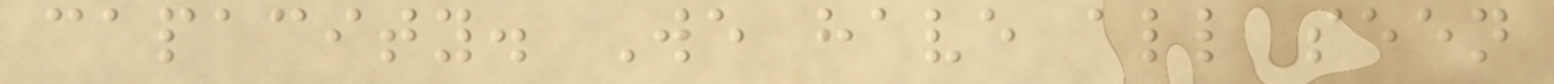capacity. We have all seen
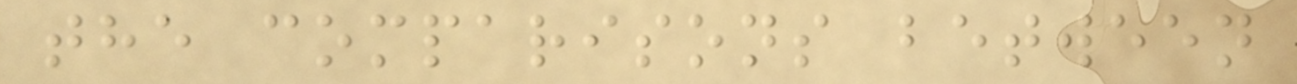the comparisons between
